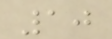10
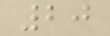20
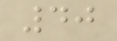40
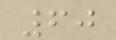60
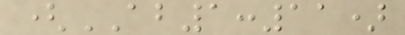(AB1:11)
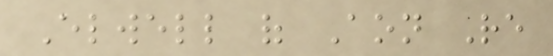Elwell of Aon Re
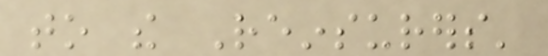to the Reinsurers'
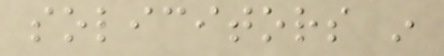solicitors in
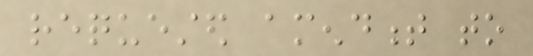requested amendment to
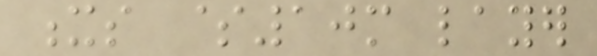xs $10m layer
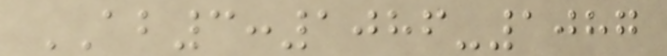AB3:1086-1087
